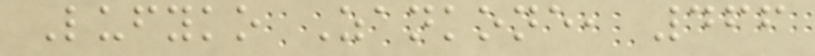Lufyko Zankone, 466
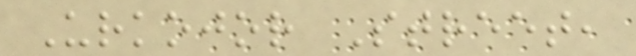Urkojor Street,
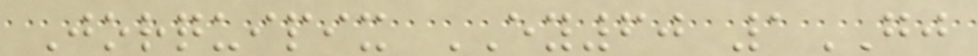Jorquipix EY60 1GJ
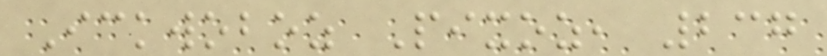Ickwoboz Pixoz, 237
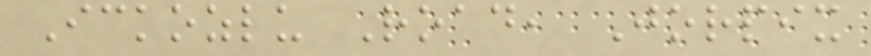Ickozlu Road, Jorpix
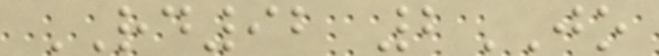RD92 2JO
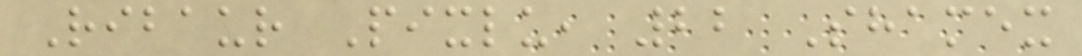Ribaur Pixlu, 22 Shamex
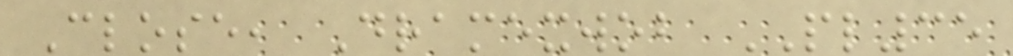Close, Dramexwob PL35
